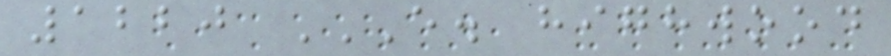1220 E. HIGHWOOD
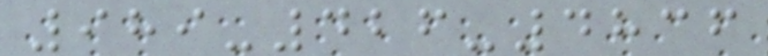989-426-4836
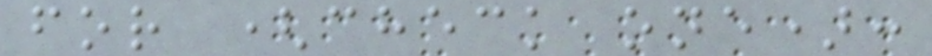for (check one):
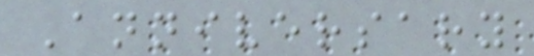Anniversary
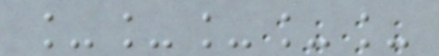_____
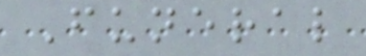Funeral
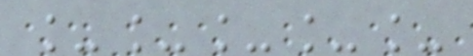_____
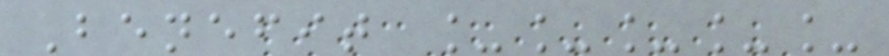Benefit _____
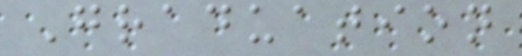Graduation
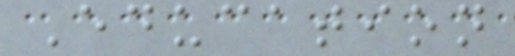Education
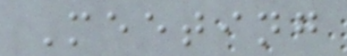Meeting
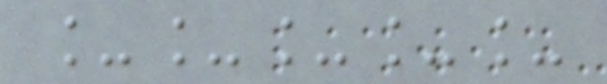_____
